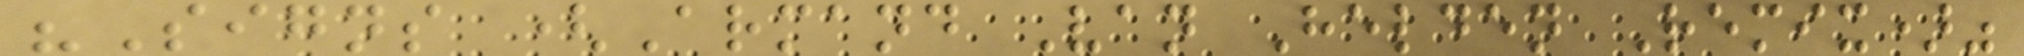"Signs (Armand Van Helden Remix)"
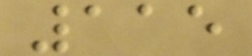115
